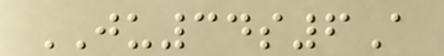JU34s6A
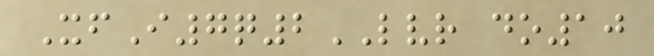XfI7q2LVR do10
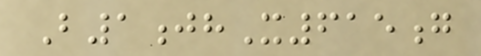B1jhX615g
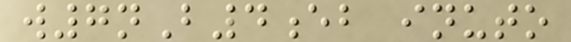w7nB4eb inuto
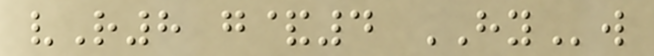vR8 g&4 HYw
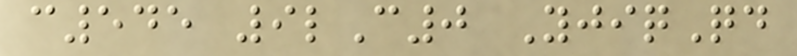c545 9lC0 YjiqQd
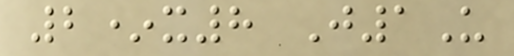2*x8 J1U
